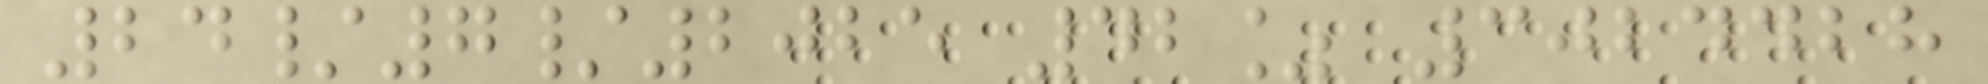24/7/2025 42% 3024428
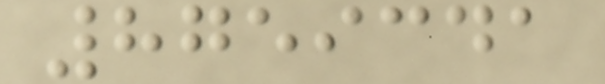8759341
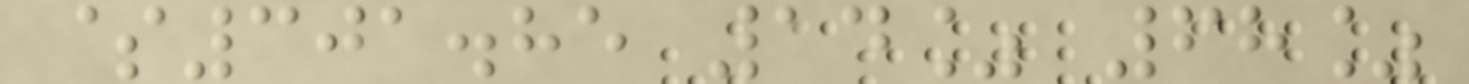$301.85 14% 68%
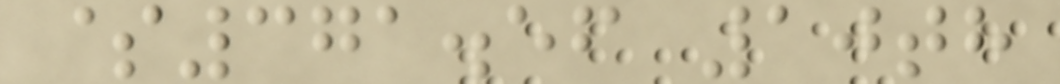$371.56 10th
